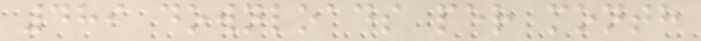489 downloads per month
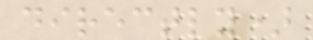directly)
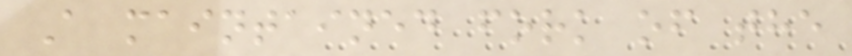A maintained fork of the
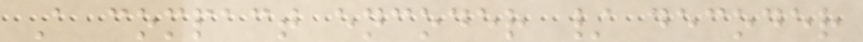A compact encoder / decoder
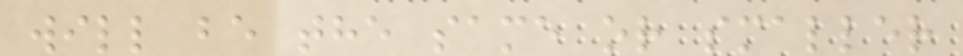will be the same or smaller
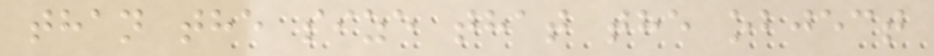than the size that the object
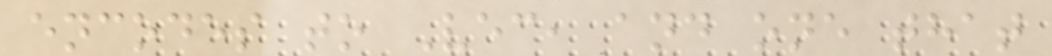encodes to Vec, and one that
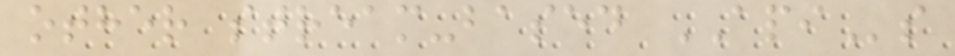other stream-based APIs
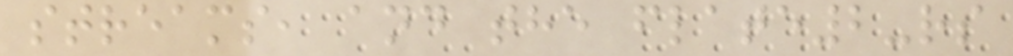streams, and the flate2-rs
